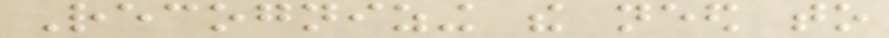Recognizing the need to
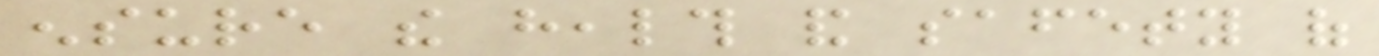ensure the health and safety of
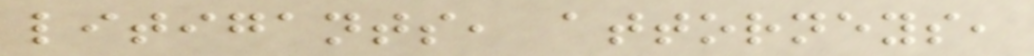litigants, attorneys,
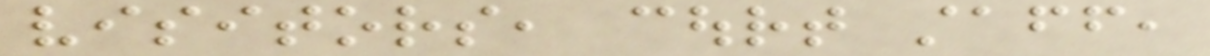visitors, court staff,
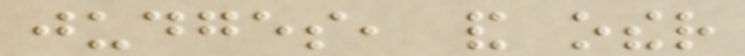judges, and other
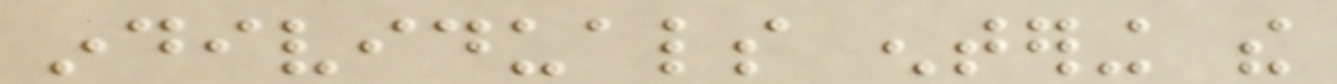individuals entering the
